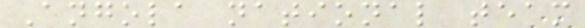Angola national team
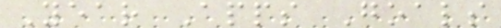Year Apps Goals
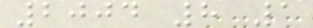2004 8 1
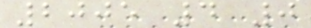2005 4 0
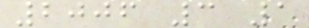2006 3 1
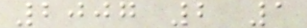2007 2 1
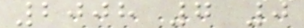2008 7 0
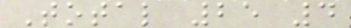Total 25 4
